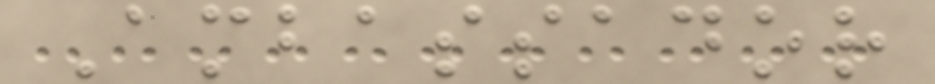Ambassador
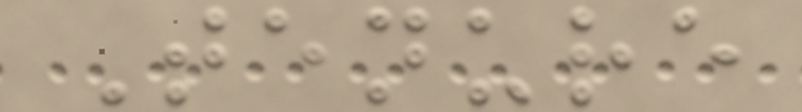Tenure
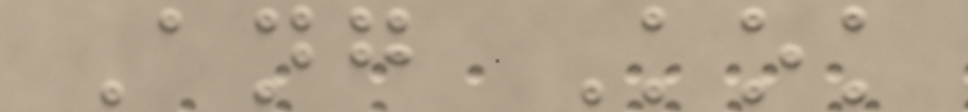Ang Kok
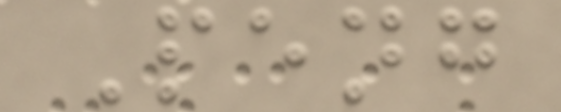Peng
